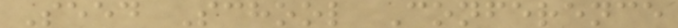Seed School Conference
